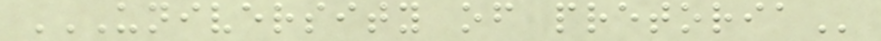UNIVERSITY OF PRETORIA
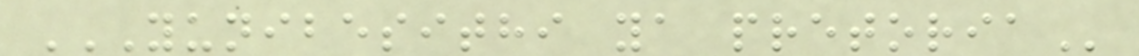YUNIBESITHI YA PRETORIA
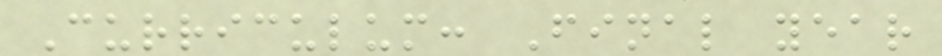Curriculum: Final year
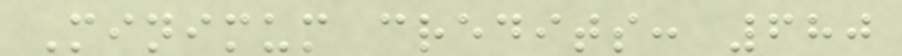Minimum credits: 680
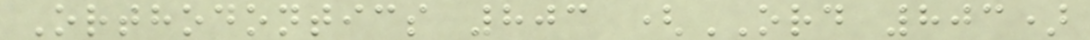Orthodontics 803 (ORD 803)
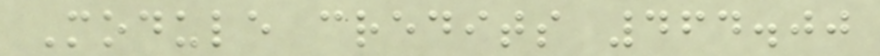Module credits 464.00
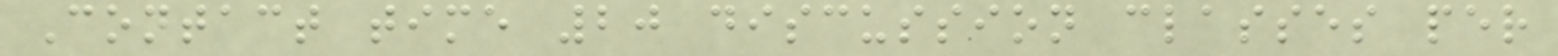Contact time 20 discussion classes per
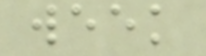week
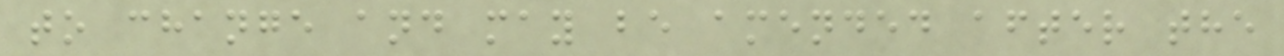to change and may be amended after the
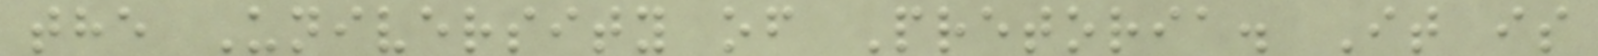the University of Pretoria. It is
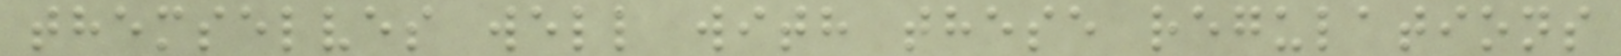themselves well with these regulations
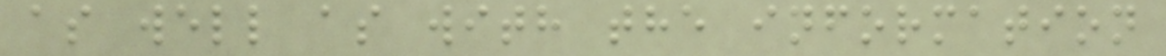as well as with the information
